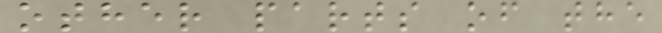other parts of the
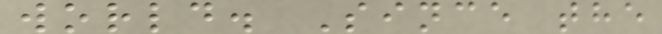world. Since the
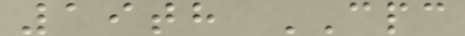19th CPC
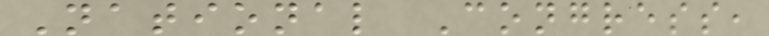National Congress,
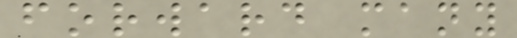forward many
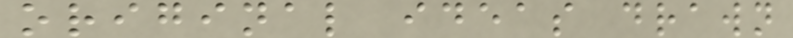original ideas drawn
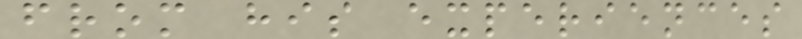from his experiences
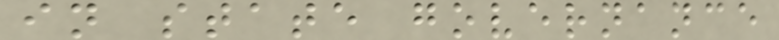in state governance
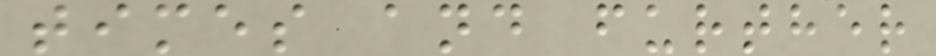times and further
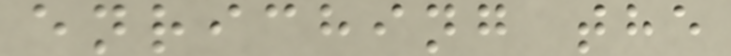enriching the
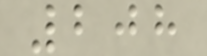208
